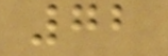72
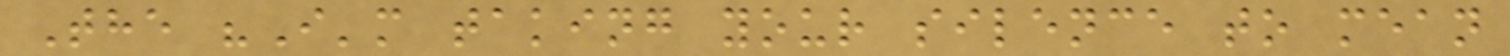The "I'm taking your silence to mean
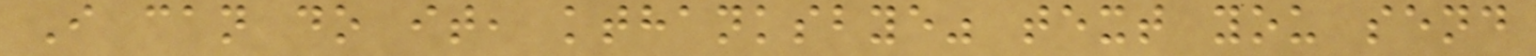I can do it, kthanksbye" text you send
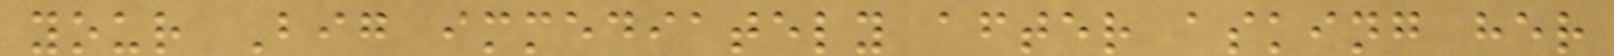your Big immediately after asking her
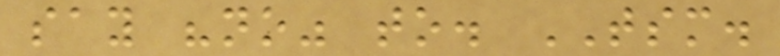say "no" to. TSM.
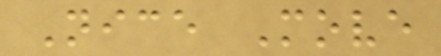Nice Move
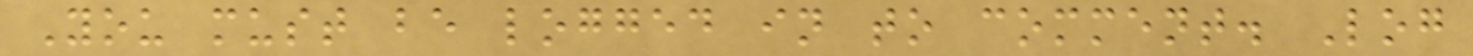You must be logged in to comment. Log
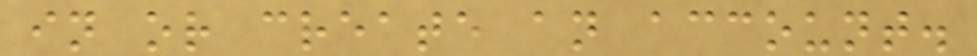in or create an account.
